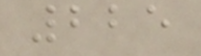225
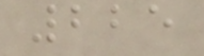225
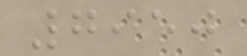7950
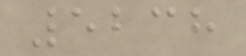5238
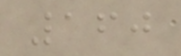160
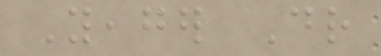Yeager Dr
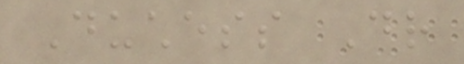Duchess Dr
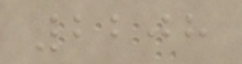2208
